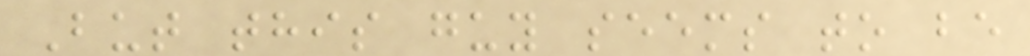But this guy seems to be
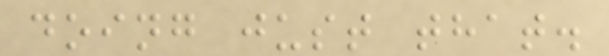doing just that.
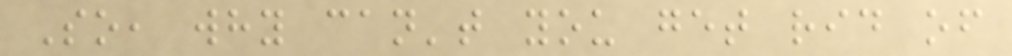So, why can't you get rid of
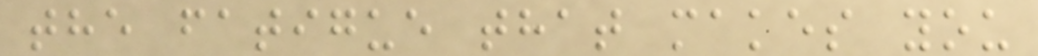the fatigue that makes you
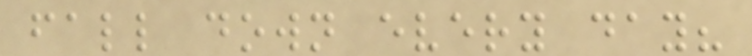fall down every day?
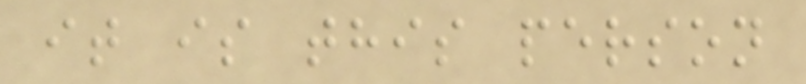it is this person
